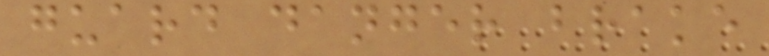guard danger brake
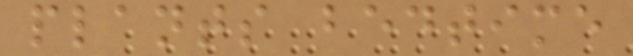plants bedtime
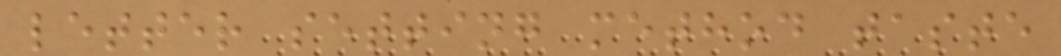letter setting method taste
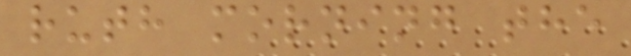ruth morning the
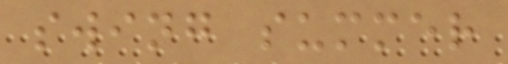swing summer
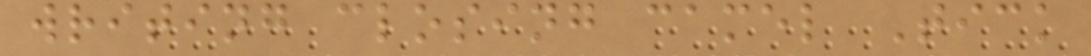writing closing camel Tick
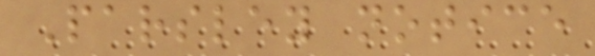Parsley notice
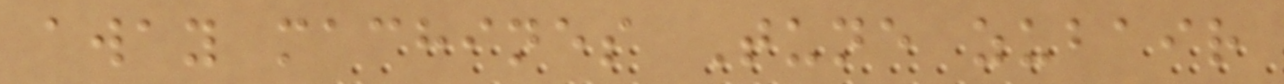away machines Tune zubair
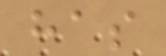has
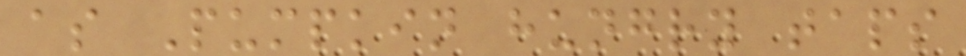as Pumpkin hungry taps
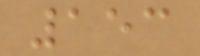153
